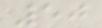50
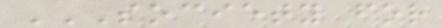SOCIETY FOR
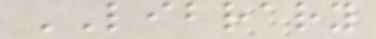LIBRARY
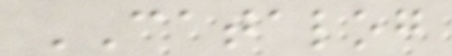CATALOG
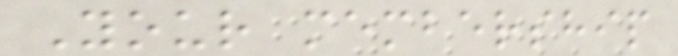Your membership
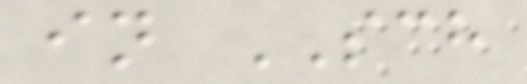in SCH
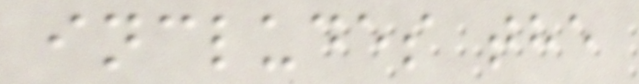includes the
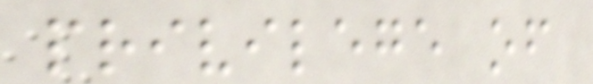privilege of
